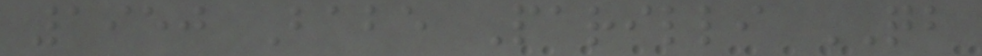1950 Babe Parilli QB
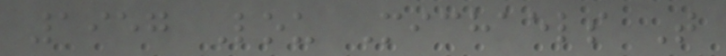1957 Lou Michaels T
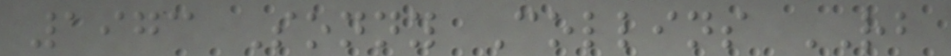1973 Sonny Collins RB
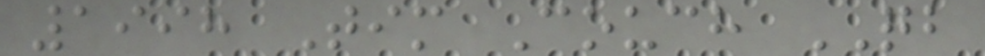1998 Tim Couch QB
